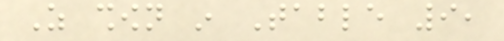As shown in Table 9,
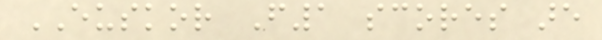EUSKOR F1 scores are
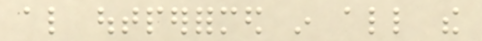also outperformed in all the
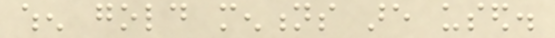when gold mentions are used.
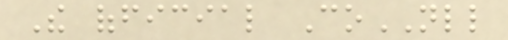The official CoNLL
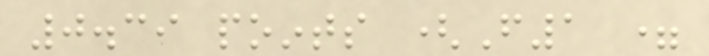0.39 points (F1 =
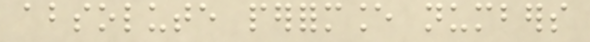absolute performance numbers
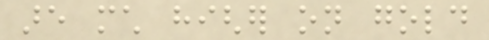are much higher on gold
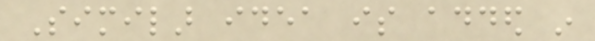Similar idea is added in
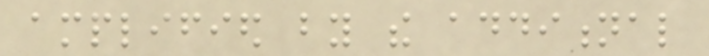amplified by the additional
